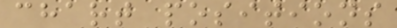chart positions
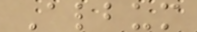Album
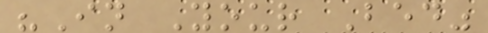"In Your Bed"
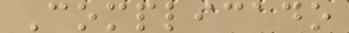Complicado
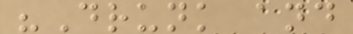"Drunk and
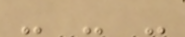- - -
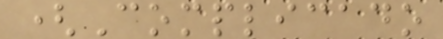(Complicado
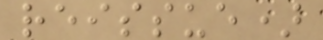reissue)
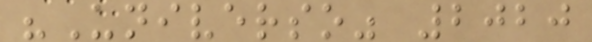"Universo" 2020
